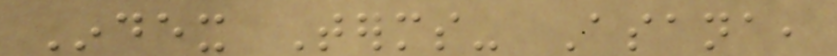Index Terms- Asana,
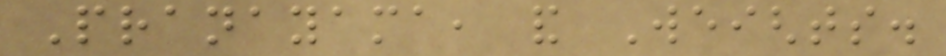Pranayama, and Weights.
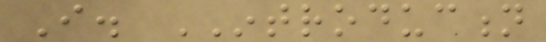I. INTRODUCTION
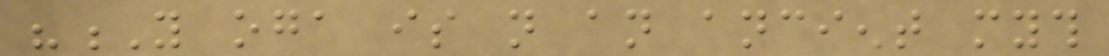"Y oga is not an ancient myth
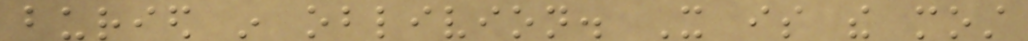buried in oblivion. It is the most
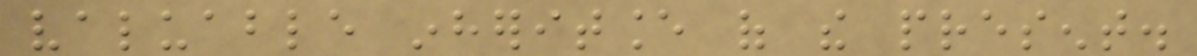valuable inheritance of the present.
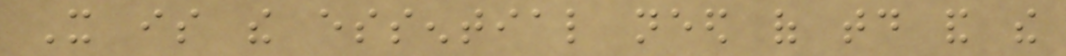It is the essential need of today and the
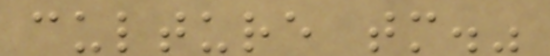culture tomorrow."
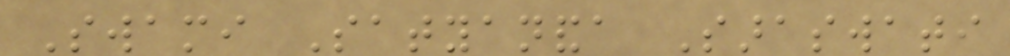Swami Satyananda Saraswati
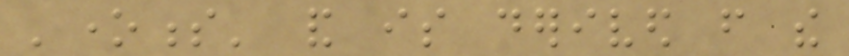'oneness' and is derived from the
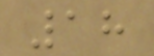18
